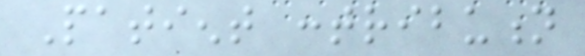Patient contribution
